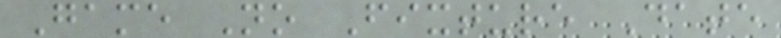Game No Fixture Date
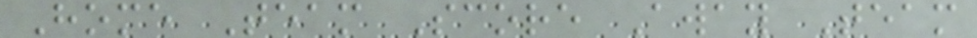Home Team Score Away Team
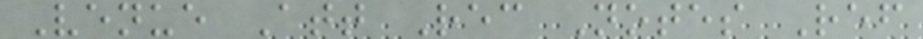Venue Att Rec Notes Ref
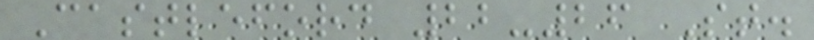Castleford 22-26 St.
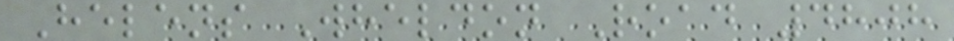Helens Wheldon Road 4808
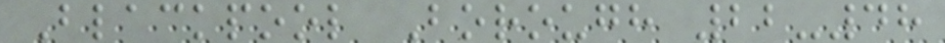Blackpool Borough 22-48
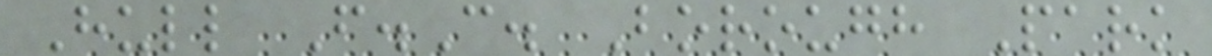Hull F.C. Borough Park
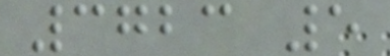3723 5
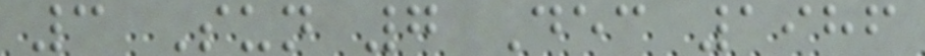3 Sun 7 Dec 1986
